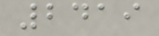2419
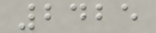2425
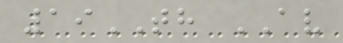19TH AV
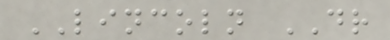LINCOLN DR
